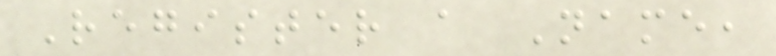Register a Name,
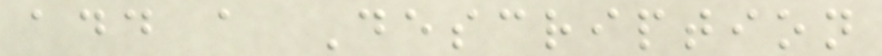add a Description
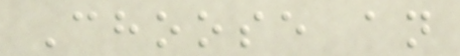Choose an
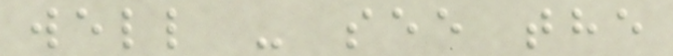well - see the
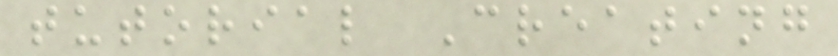tutorial Creating
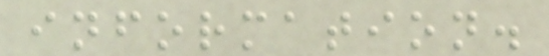information.
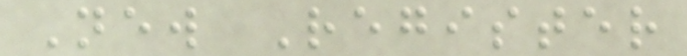New Register
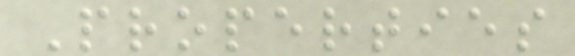Properties
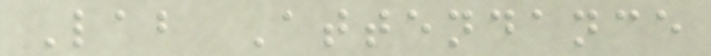Lab Attendance
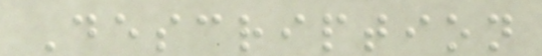Description
